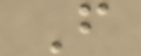F
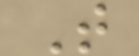T
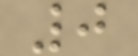0
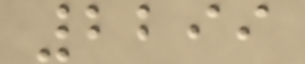2299
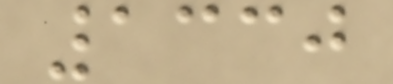1330
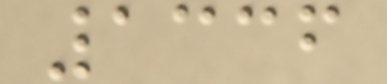1336
